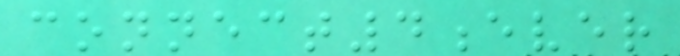connect4ever
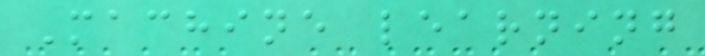Machine learning
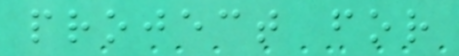project for
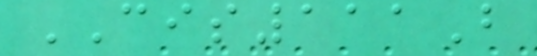CIS111B
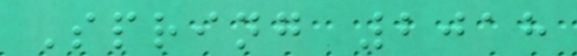Spring 2018
